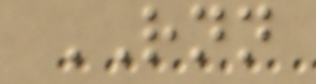RNN
